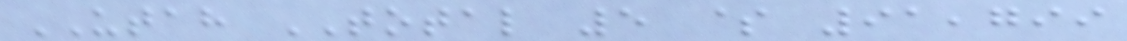UTAH TOTAL 5 $ 91,799
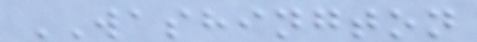WASHINGTON
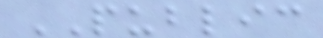PUBLIC
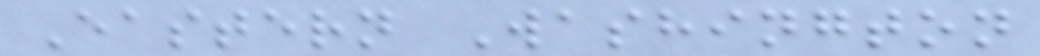Eastern Washington
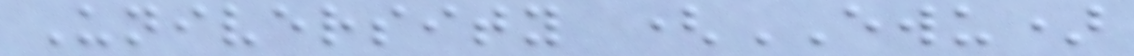University (EWU)
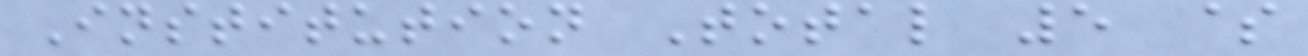Institution Total 5 $
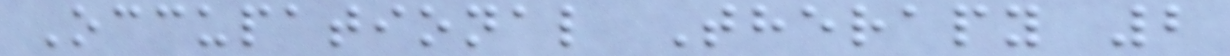Occupational Therapy 2
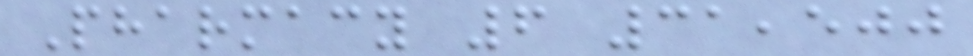Pharmacy 6 31,500
